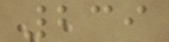239
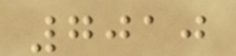7010
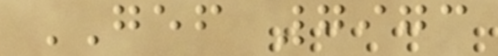GEF 7973
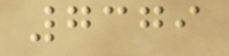7379
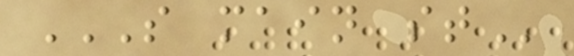S MAIN ST
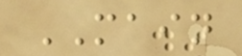MAIN
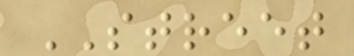STREET
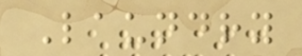Laundry
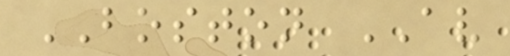BOSTON AV
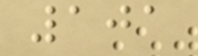101
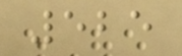525
